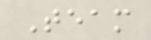Team
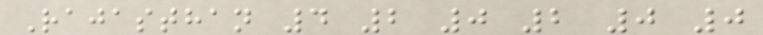Rajasthan 4 2 0 2 0 0
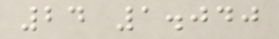24 1.040
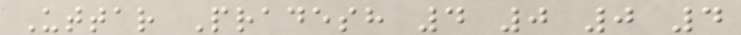Uttar Pradesh 4 0 0 4
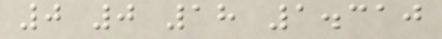0 0 18 1.310
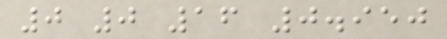0 0 16 0.950
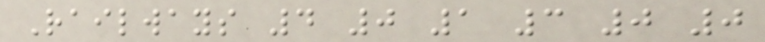Railways 4 0 1 3 0 0
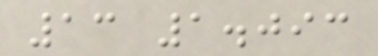13 1.093
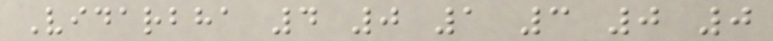Vidarbha 4 0 1 3 0 0
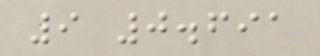9 0.691
